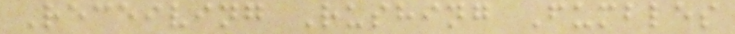Receiving Rushing Fumbles
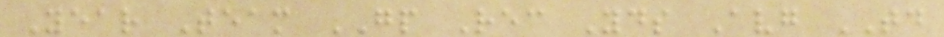Year Team GP Rec Yds Avg TD
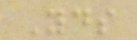Yds
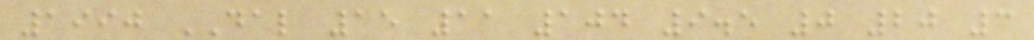1990 DAL 15 11 104 9.5 0 20 3
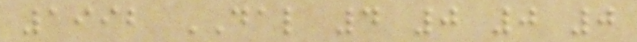1992 DAL 4 0 0 0
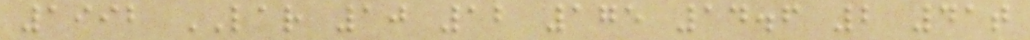1992 LAR 10 12 175 14.6 2 41t
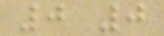0 0
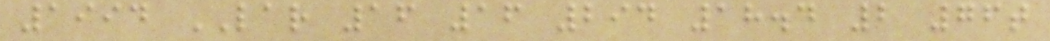1994 LAR 16 16 294 18.4 2 76t
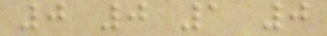0 0 1 0
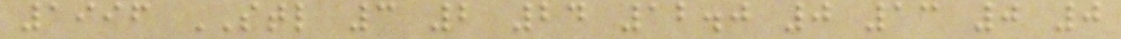1996 STL 3 2 24 12.0 0 13 0 0
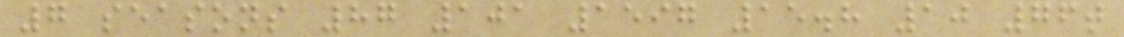7 seasons 87 101 1597 15.8 10 76t
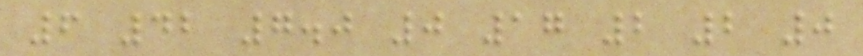6 42 7.0 0 17 2 2 0
